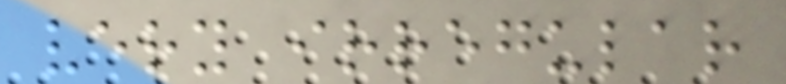very irregular
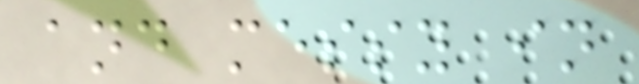and messy in
